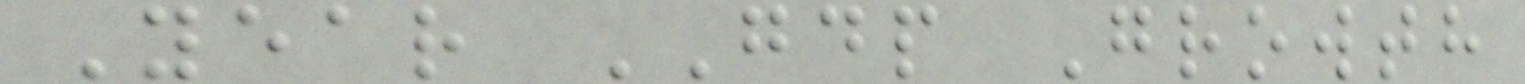Year GDP Growth
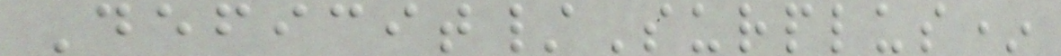Deficit/Surplus*
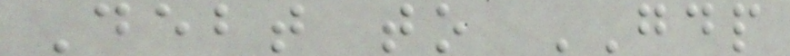Debt to GDP
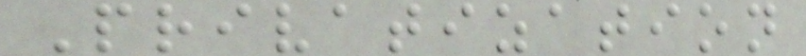Privatization
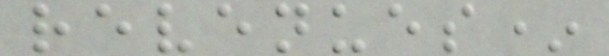revenues*
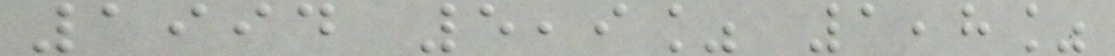1994 5,9% 1,8%
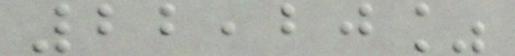22,20%
